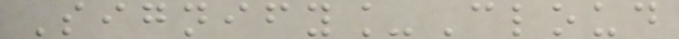Signify_Cloud
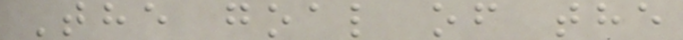The goal of the
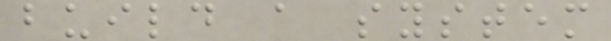build a system
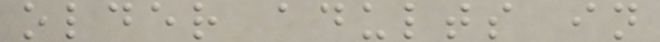older adults in
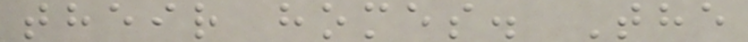their homes. The
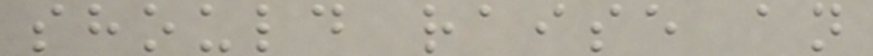should raise an
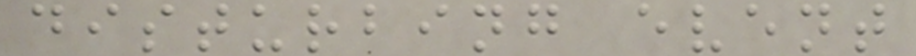disturbing event
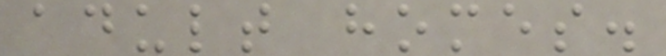adult homes.
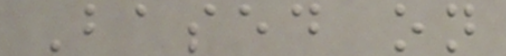Based on
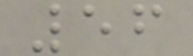56
